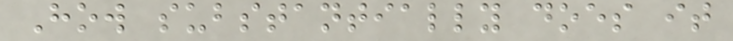How substantially does it
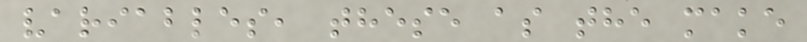variables, these as the make
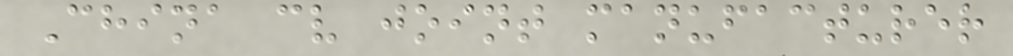China cv joint manufacturer
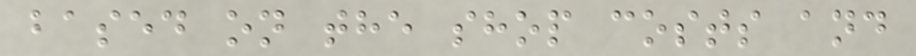based on the shop costs and
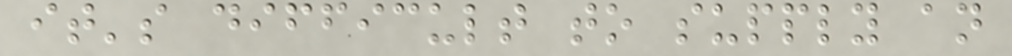it's difficult to supply an
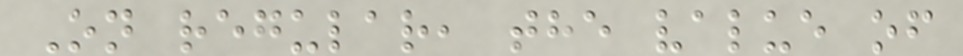On regular, the value of
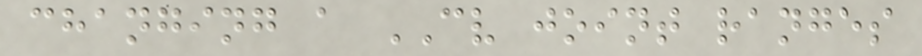changing a CV joint ranges
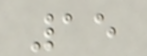15
